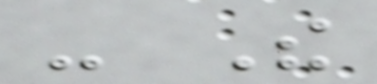- The
